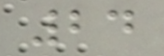24
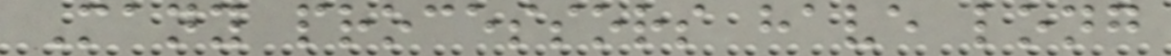Many processors have long
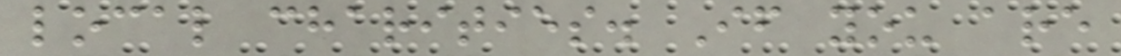local charities. If you are
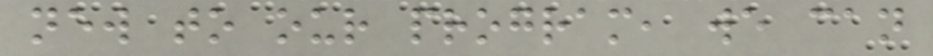new to our program, we can
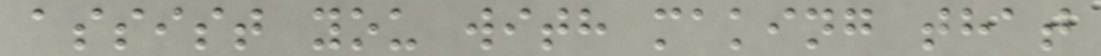assist you with making that
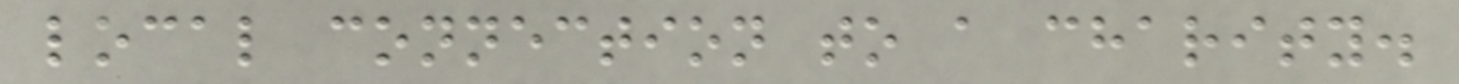local connection to a charity.
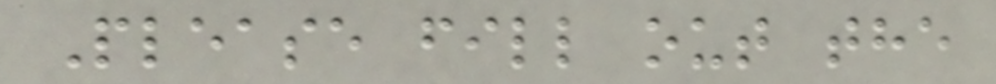Please fill out the
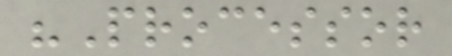"Processor
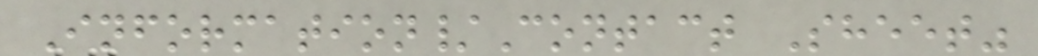Information/Contact Sheet"
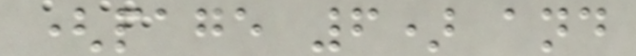(page 6) and
